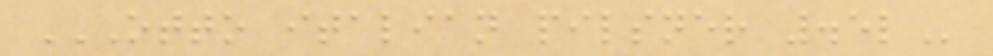OTTO ITALIAN PILSNER .5L
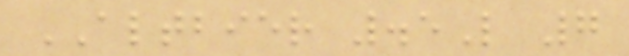ALTBIER .5L 7
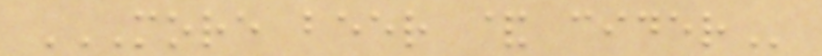MORE BEER & CIDER
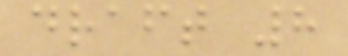draft 8
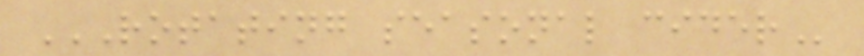ROTATING SEASONAL CIDER
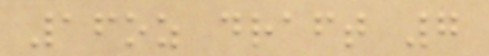16oz draft 7
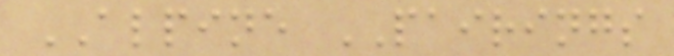ALPINE PAIRINGS
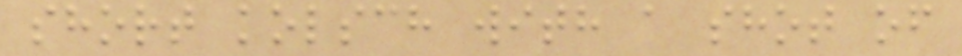short kolsch with a shot of
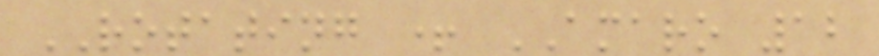ROTATING + AMARO 12
